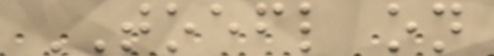TOEFL on
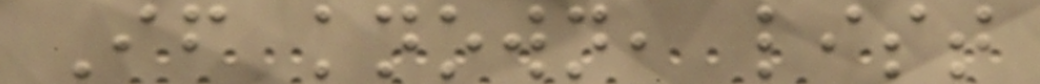If known, list
